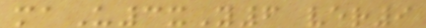maU3xY6 ver9
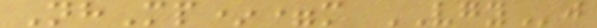NhMp*=m VGYj
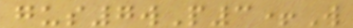gus7wP3+W
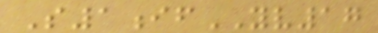S1ifYV17
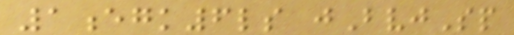1egk6ls jBvjSp
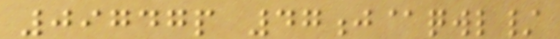09747p 47j@qwl/
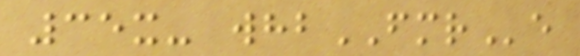35x- whbFMRe
